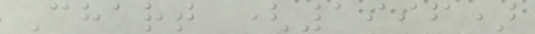Chart (1996)
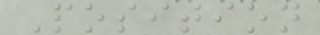Position
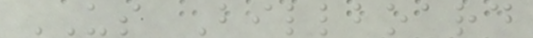US Billboard
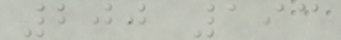200 193
